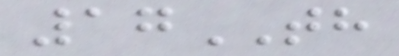17TH
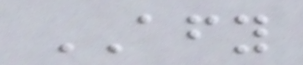AFY
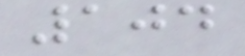104
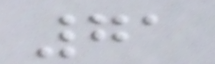71
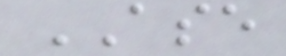ASE
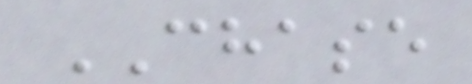CHASE
